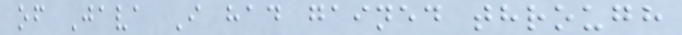of Java I had gained through
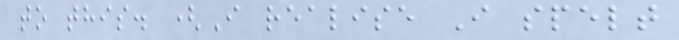to this. (I realise I spelt
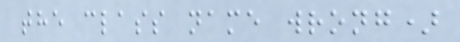the class name wrong)
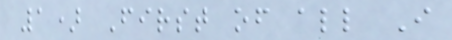1) First of all I
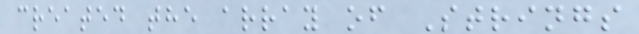created the array of Strings
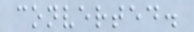converted.
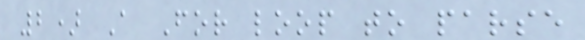2) A For loop to parse
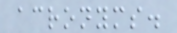acronyms.
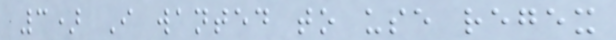3) I wanted to use regex
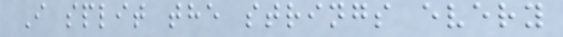I split the strings every
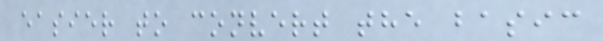easier to convert the basic
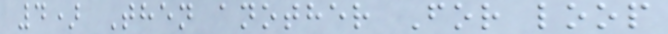4) Then another For loop
